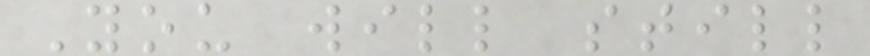You will still
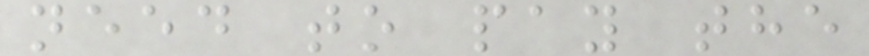need to pay the
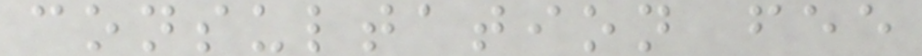consultation fee
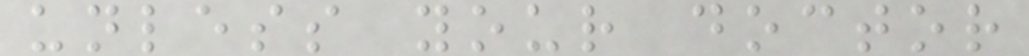unless your doctor
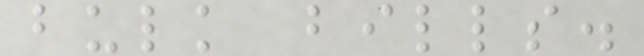bulk bills.
